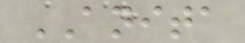ANITA
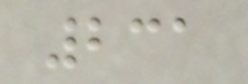231
